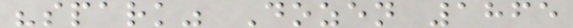"spark" Dozen 1865
